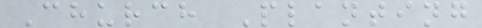Church Planting
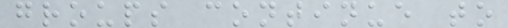groups continue to
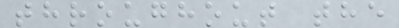throughout the
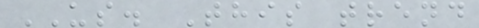US. This trend
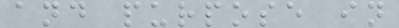and purpose in
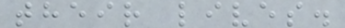their lives.
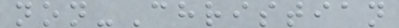non-Christian
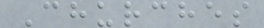Churches
